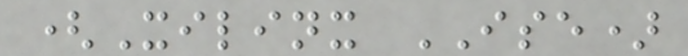(Xilinx ISE)
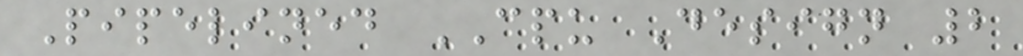Pipelined CPU Design 2
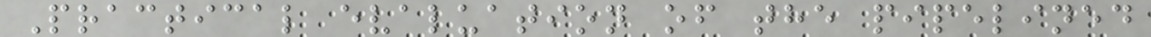Practical evaluation of the pipelined
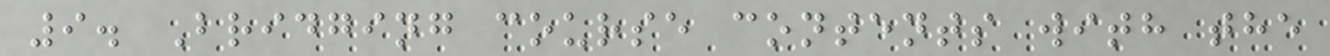9. Bridging course contents with the
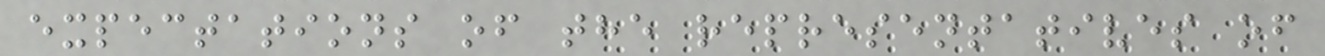expectations of the representatives of
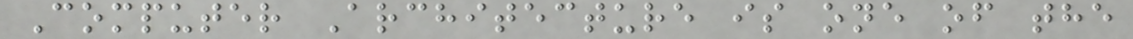Computer Architecture is one of the
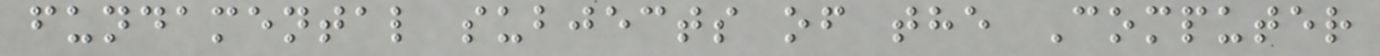fundamental subjects of the Computer
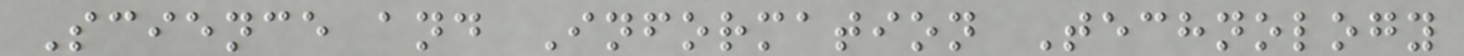Science and Information Technology
